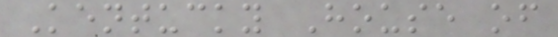Kentucky House of
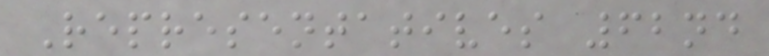Representatives 62nd
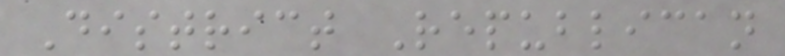District Republican
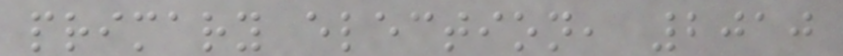primary election, 2010
